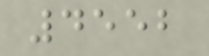4552
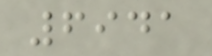6941
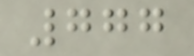777
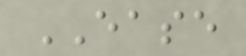EASE
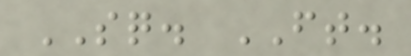SQ. FT.
